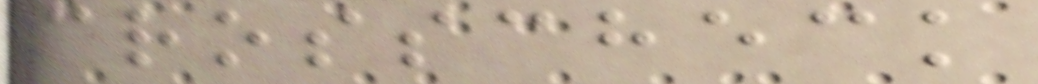crosscheck
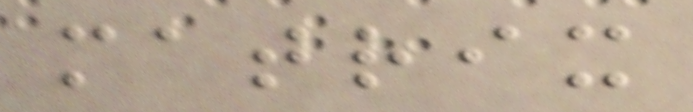matrix
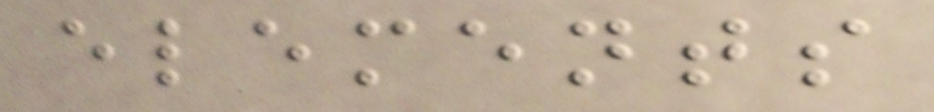elements
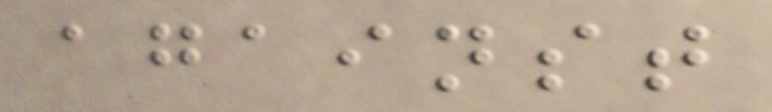against
